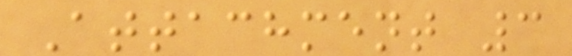Attachment 3
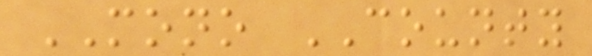MONO COUNTY
